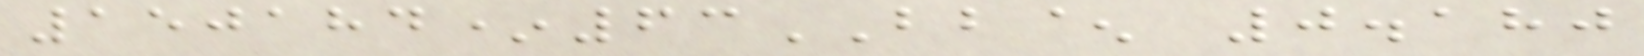150184*63BB^ 0.180
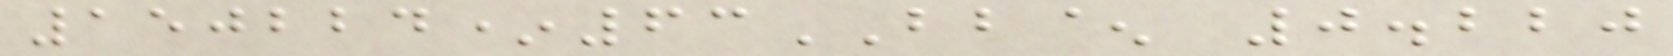150224*63BB^ 0.220
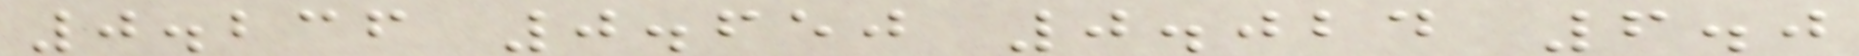0.236 0.650 0.024 6.0
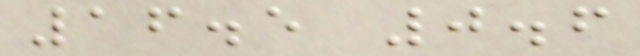16.5 0.6
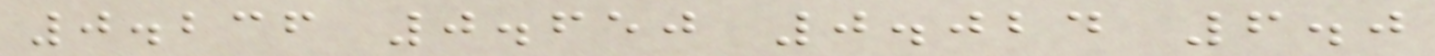0.236 0.650 0.024 6.0
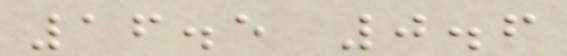16.5 0.6
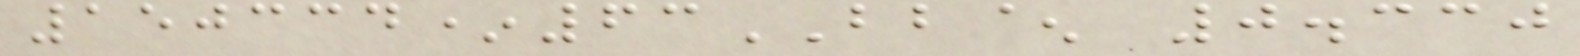150334*63BB^ 0.330
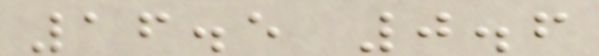16.5 0.6
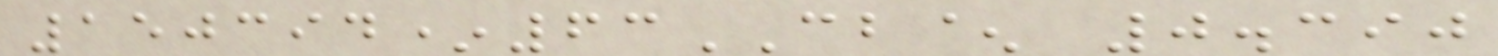150394*63CB^ 0.390
